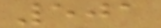501
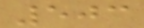503
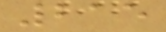215
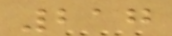217
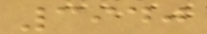3940
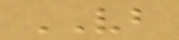VB
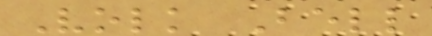Volk Bell
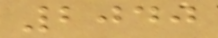2040
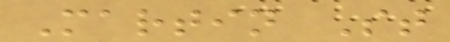Martin St
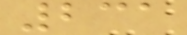231
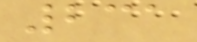231
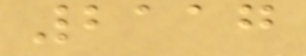2117
